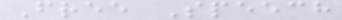Free Speech
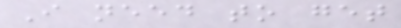I need to get
